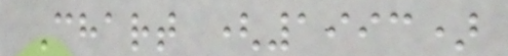Chart (1993)
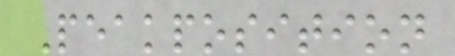Peakposition
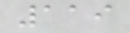119
